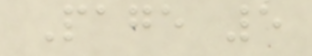Page 5
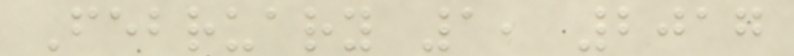February 1, 2017
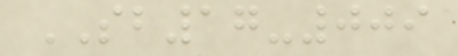SB17-009
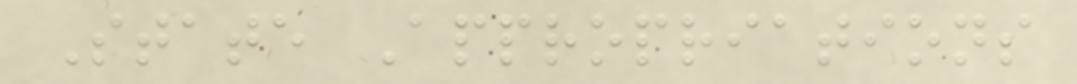State Appropriations
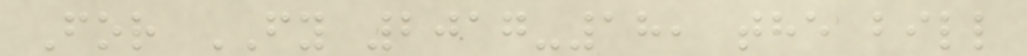For FY 2017-18, the bill
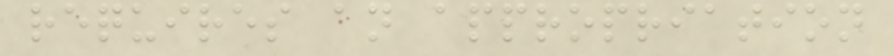requires an appropriation
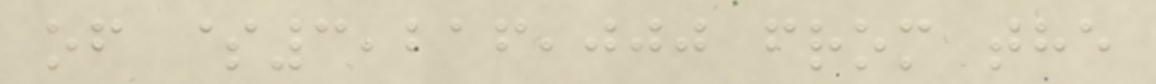of $3,216,000 from the
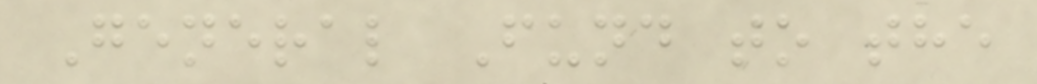General Fund to the
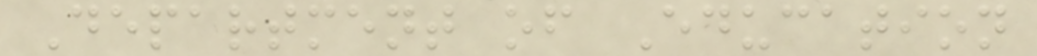Department of Education
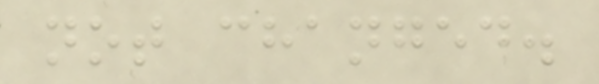not changed.
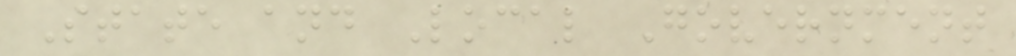State and Local Government
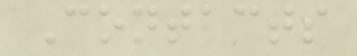Contacts
